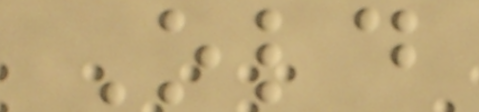Old
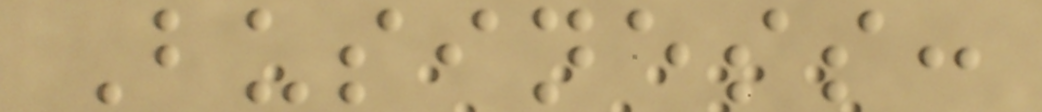Business:
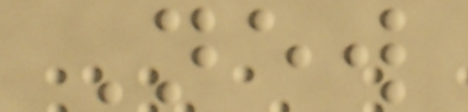New
